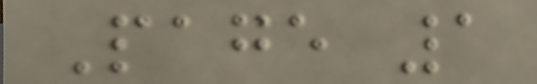Page 1
